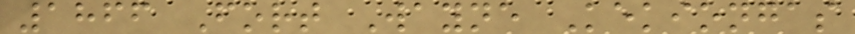1866 Fort Wayne Kekiongas
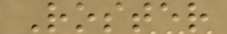Roster
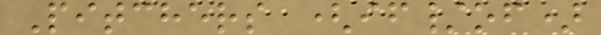Pitchers (if/of)
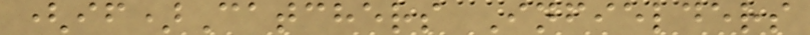(if)Catchers Infielders
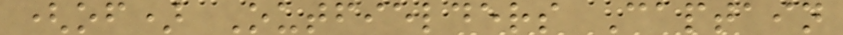(of) Outfielders Captain
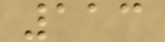113
